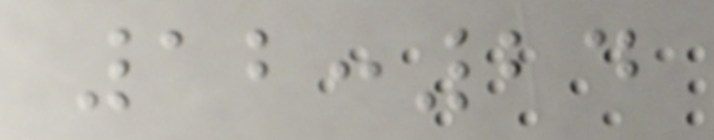12:24
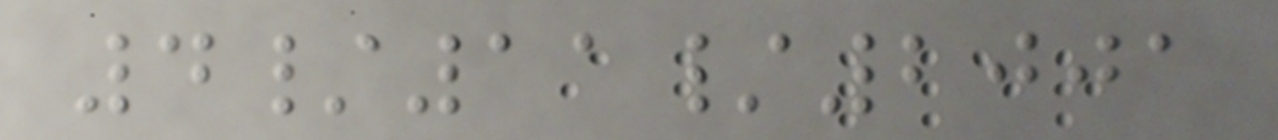4/11/2001
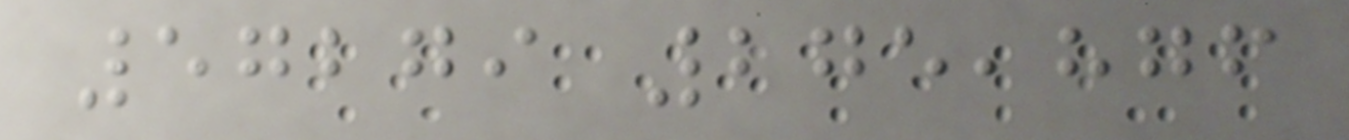57279 275,876
